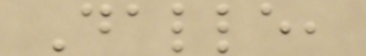Dalle,
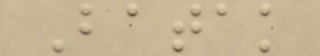Batak
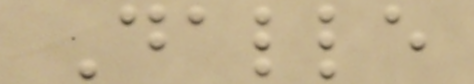Dalle
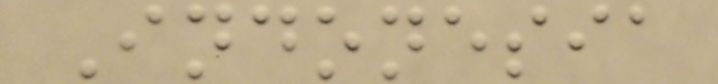Indonesia
